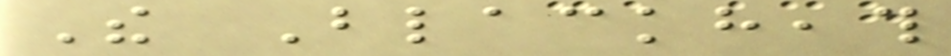The Blackheath
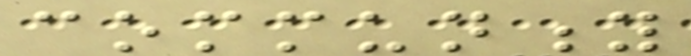community
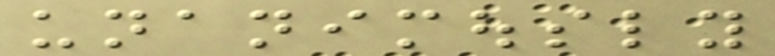unanimously
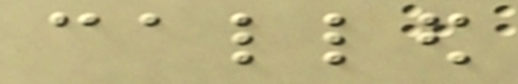called
